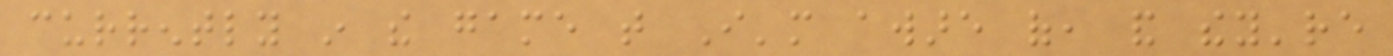currently in the game that I'm aware of, and they're
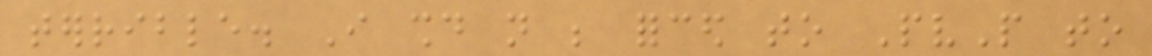terrible. I should not be forced to PvP to
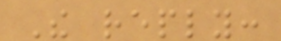The reply:
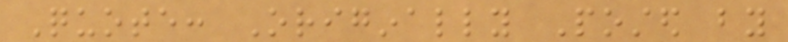Quote: Originally Posted by
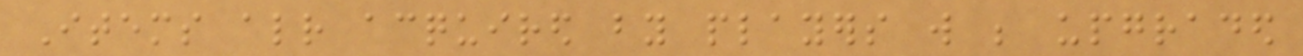Items already acquired by players will be upgraded
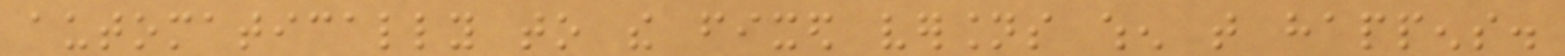automatically to the fixed versions when that happens.
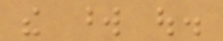the word out.
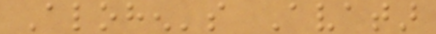Alohen's Avatar
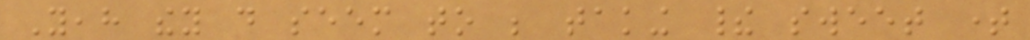Yeah they do seem to be taking their sweet time
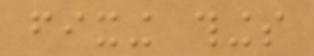fixing things
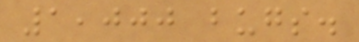1,000 bugs.
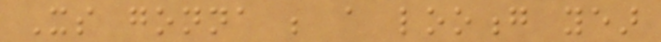Its gonna be a looong year
